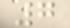7
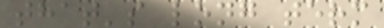that's long term
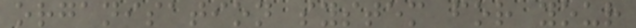organisation system for your
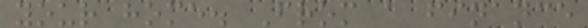your home. From a finance
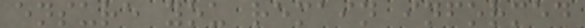ensure you remain informed
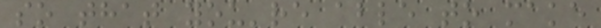so that you're able to make
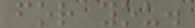for you.
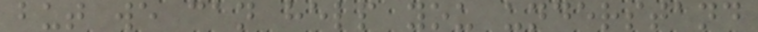but we can help you understand
